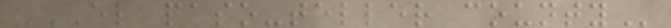EL PASO-TELLER COUNTY
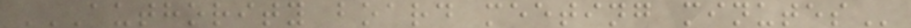AUTHORITY BOARD MEETING MINUTES
